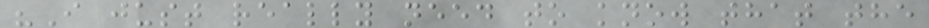"I just really need to know that the
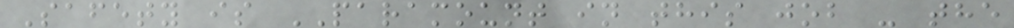Safety is PARAMOUNT in this job - the
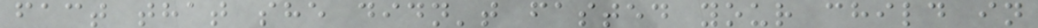fact that she didn't fasted your child in
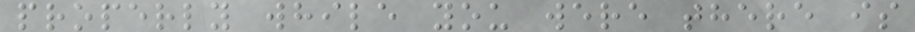properly while you were there is
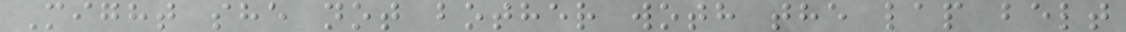Might she not bother woth the lap belt
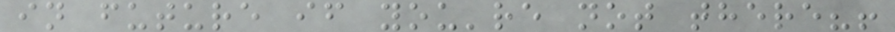in future if you're not there?!
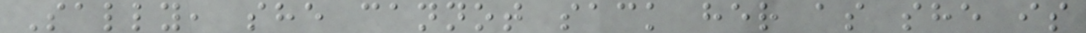Sally, she cannot sack her as she is
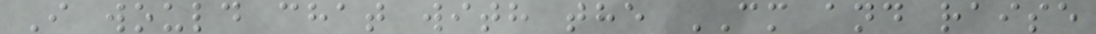I would chat with the CM and raise
